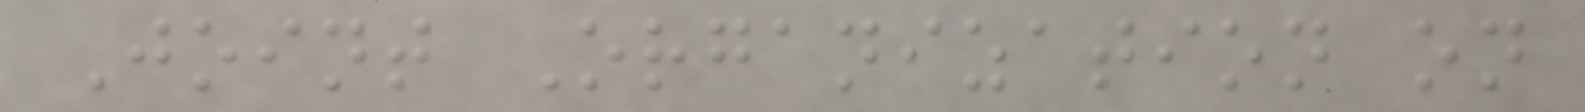Joint Organization on
